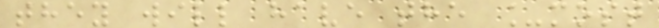they will have the _most
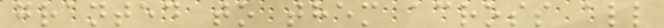granted to them across all
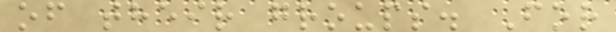of their groups. For
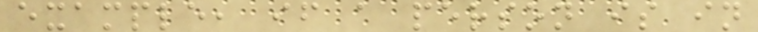example, if a person is in
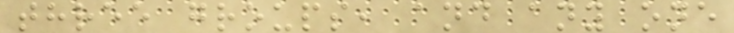three groups, and any one
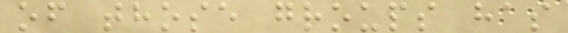of those groups has
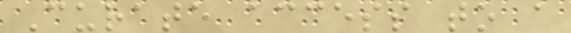Curate access to a
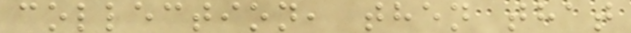collection, then that
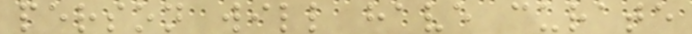person will have curate
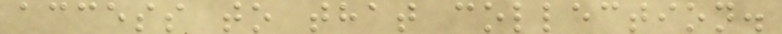access to that collection.
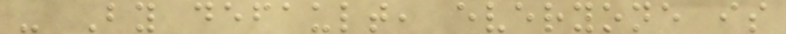- By default, everyone is
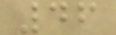46
